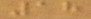18
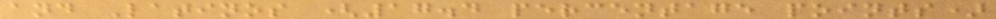and Latinos (17.4 percentage points)
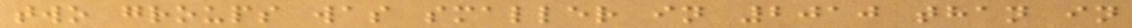two groups was smaller in 2010 than in
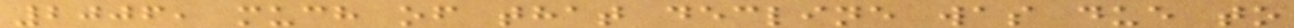2006, much of that decline was due to
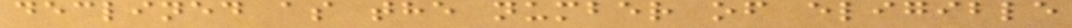declined as the number of eligible
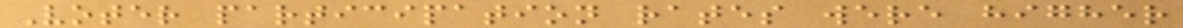Voter participation rates were higher
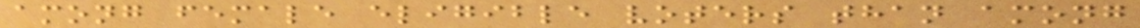among female eligible voters than among
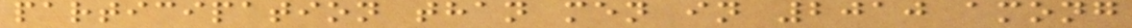participation than men in 2010 among
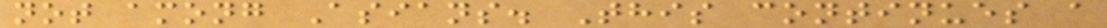not among Asians. This continues a
